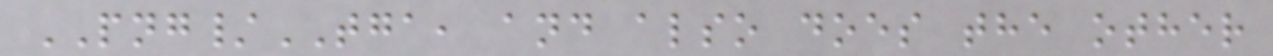PNG/TGA, and also does the other
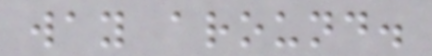way around.
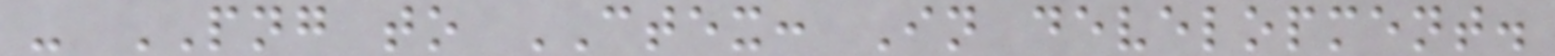- PNG to CTEX: In development.
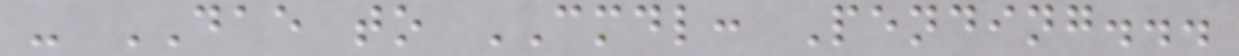- DAE to CMDL: Pending...
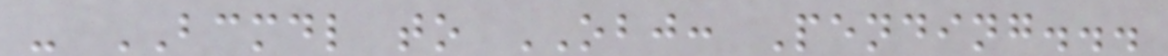- BCMDL to OBJ: Pending...
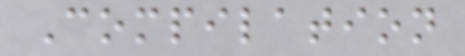Compilation
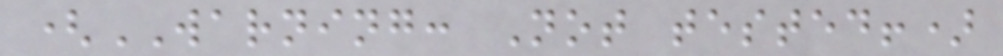(WARNING: Not tested!)
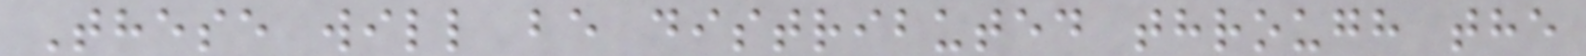These will be distributed through the
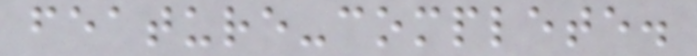feature-complete.
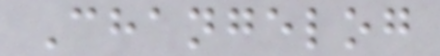Changelog
